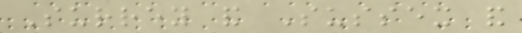Surrey and Sussex and
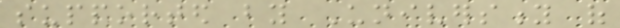supported by University of
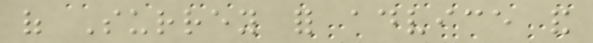of Surrey for advice and
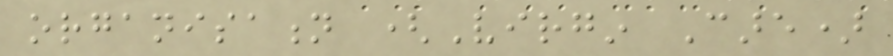organisation (Virgin Care)
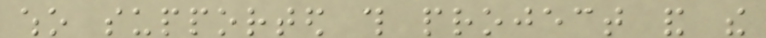who supported this project and the
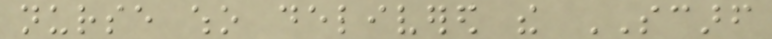nurse who delivered the SCARF
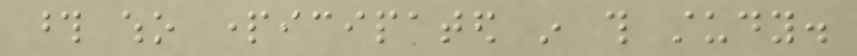those who participated in this study.
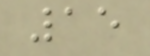15
